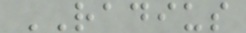RADIUS
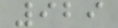929
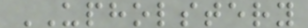UPHOLSTERY
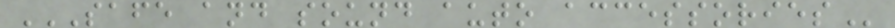SAFE AND SOUND AUTO ACCESSORIES
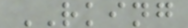RKING
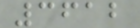3612
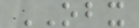OBX
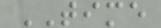TIME
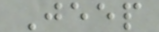Jeep
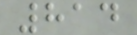814
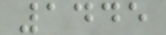1445
